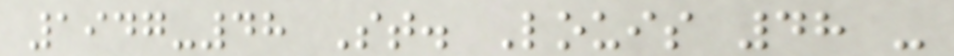1947-48 St. Louis 48 -
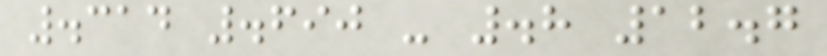.314 .690 - .8 12.7
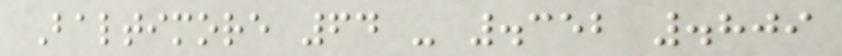Baltimore 64 - .352 .809
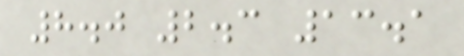8.0 2.3 13.1
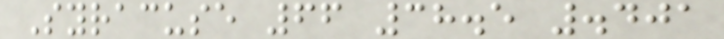Syracuse 66 38.5 .401
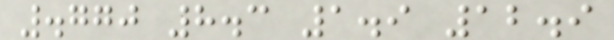.770 8.3 1.9 12.9
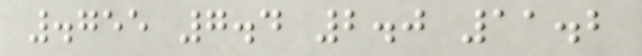.755 7.4 2.0 11.2
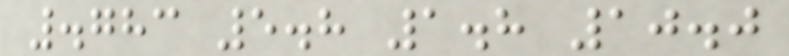.783 5.8 1.8 10.0
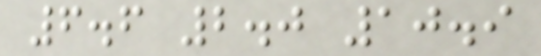6.6 2.0 10.9
